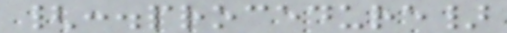{:.procedure}
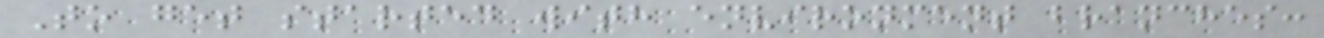To get started with environment branches:
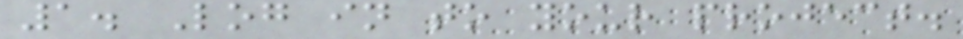1. Log in to your project.
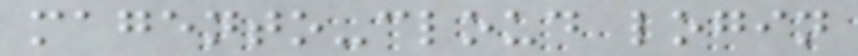magento-cloud login
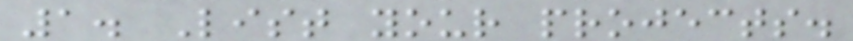1. List your projects.
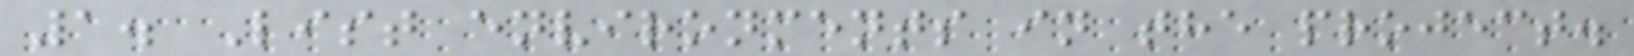1. List environments in the project.
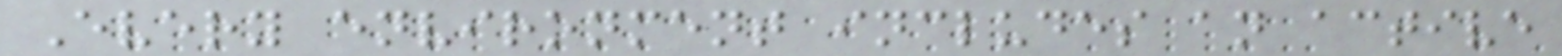Every environment includes an active
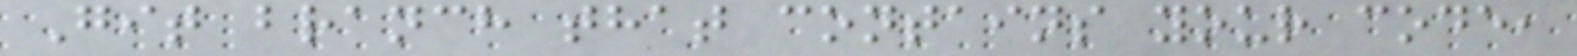Git branch that contains your code,
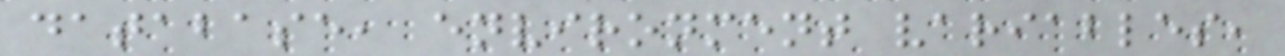database, environment variables,
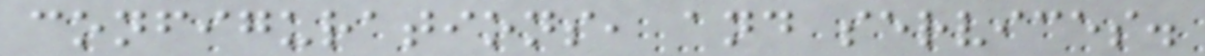configurations, and services.
